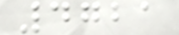4721
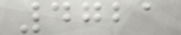4721
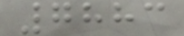7883
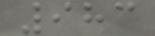983
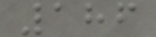186
